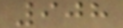908
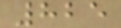825
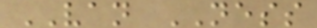VAN NESS
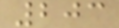203
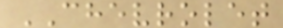CHEVROLET
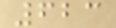623
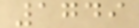1749
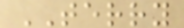TERRY
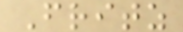Fritz
